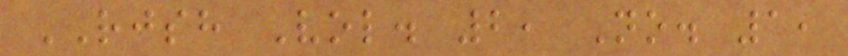RJSH Vol. 2, No. 1,
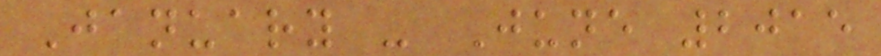January - June 2015
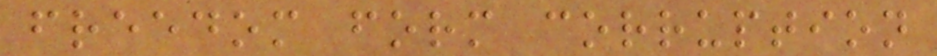freedom form corruption
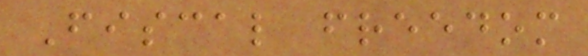Fiscal freedom
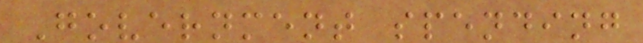Government spending
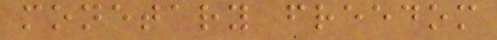monetary freedom
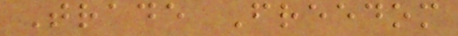Trade Freedom
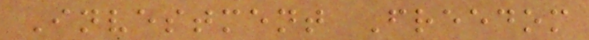Investment Freedom
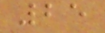25
